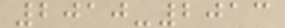2010-2013
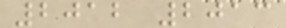2012 2013
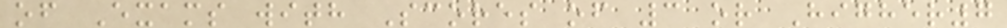of Exams with Scores of 3 or Higher7
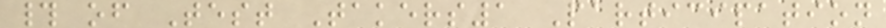# of Test Takers1 Participation
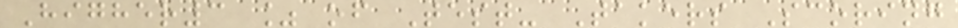Higher3 % of Test- Takers Scoring
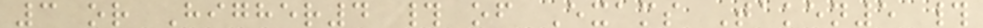3 or Higher4 # of Exams Taken5 #
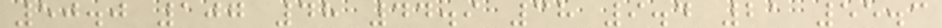50.0 107 48 44.9 38 9.4 21 55.3
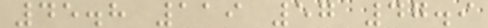45.8 119 57 47.9
